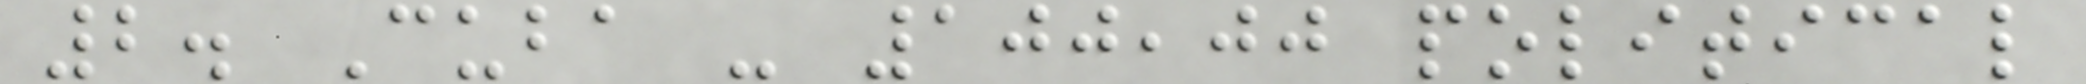2. Cuba - 100,00 political
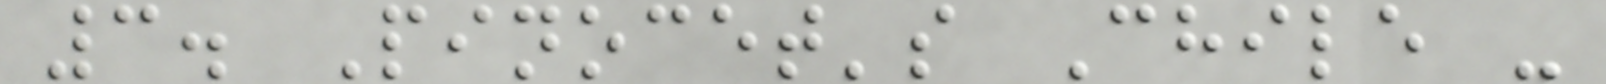3. Pinocet's Chile -
